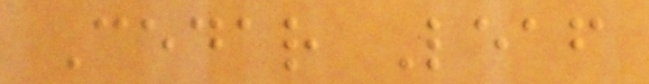Cedar Leaf
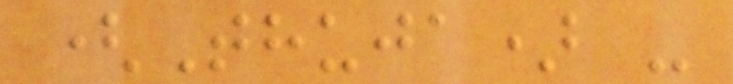(Thuja) -
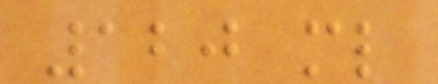120 ml
